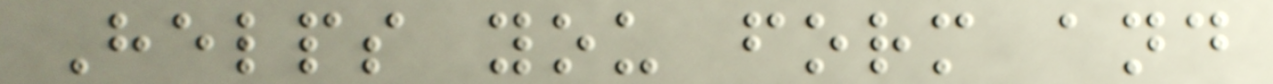Helps you form and
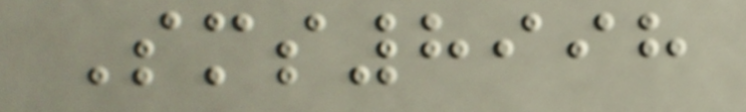Sms8998
